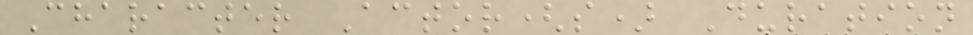Character Actor(s) Duration
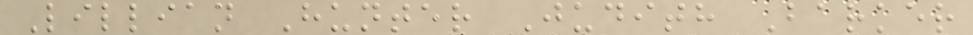Lillian Hunter Judith Barker
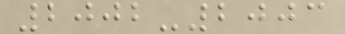2002-2003
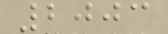2003
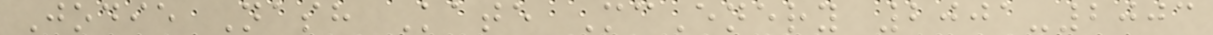Jodie Nash Kate McEnery 2001-2003
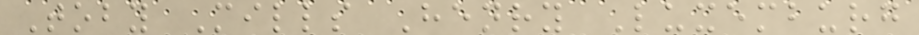Toby Mills Henry Luxemburg
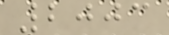2003
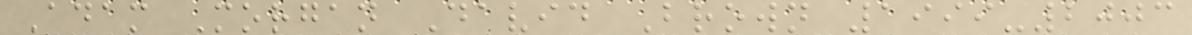Adam Morgan David Brown 1999-2003
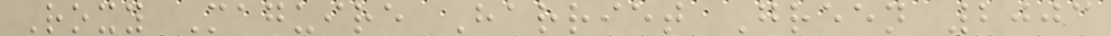Roxy Maguire Harriet Green 2003
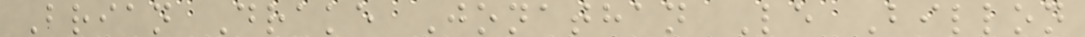Brian Drake Jonathan Le Billon
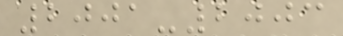2001-2003
